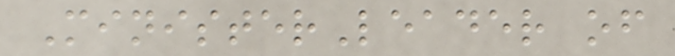MinisterLeader of
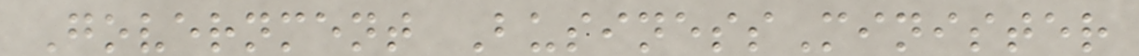Government BusinessMinister
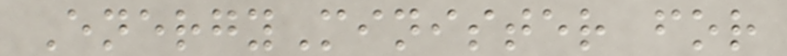EnergyMinister for
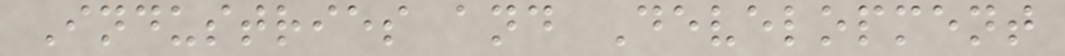Industries and Development
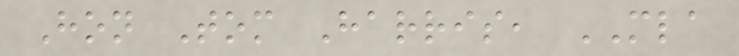Hon Tom Harris, MLA
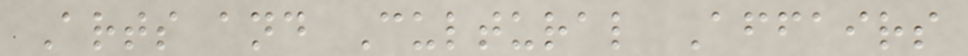Arts and Cultural Affairs
